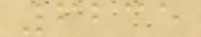6235
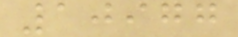10977
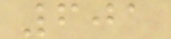601
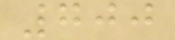700
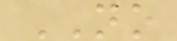NO
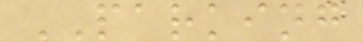PARKING
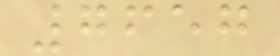7657
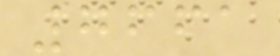7661
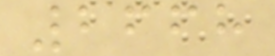2668
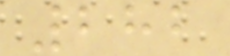282
